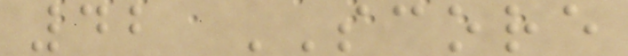42 SCORE
